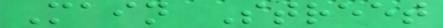Main Street
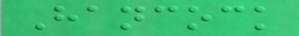Hancock
